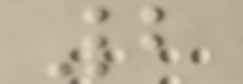2
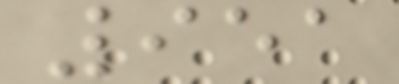951
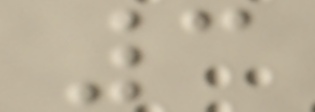3
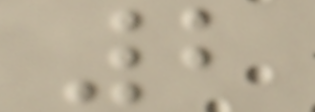2
